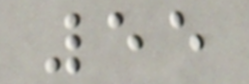55
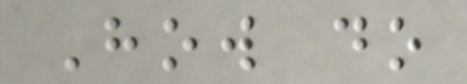How do
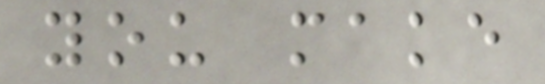you make
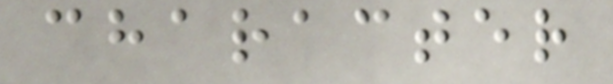character
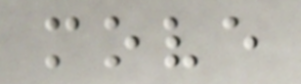move
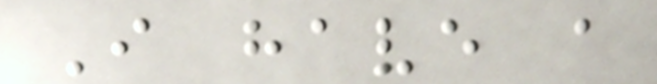I have a
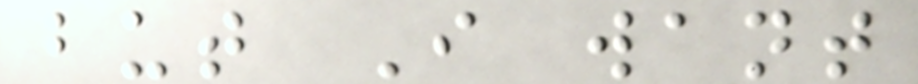but I want
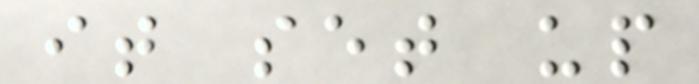it set up
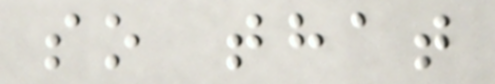so that
